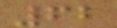62
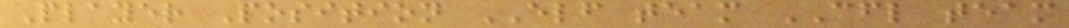Player Position ELF team CFL team
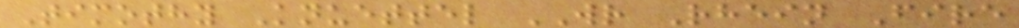Timothy Knuettel WR Rhein Fire
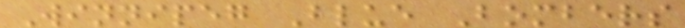Winnipeg Blue Bombers
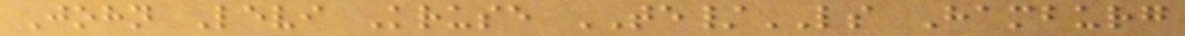John Levi Kruse TE/LS Hamburg
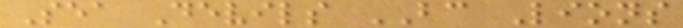Sea Devils BC Lions
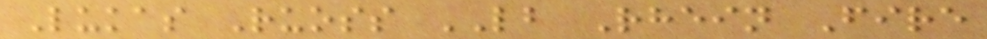Lukas Ruoss LB Rhein Fire
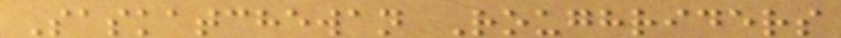Saskatchewan Roughriders
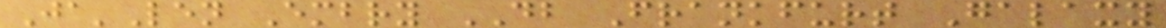Ja'Len Embry DB Frankfurt Galaxy
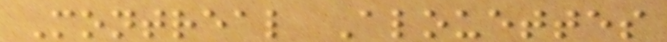Montreal Alouettes
